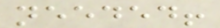needed!
